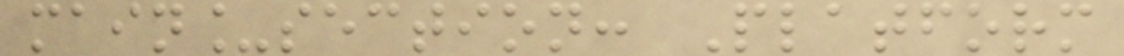main_section: Platform
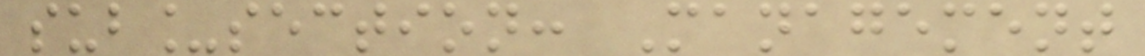sub_section: Management
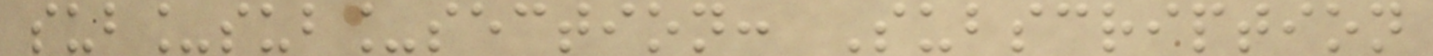sub_sub_section: Subscription
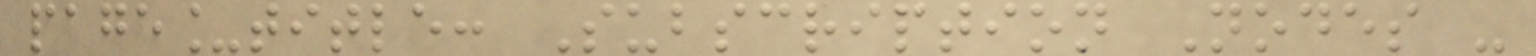page_title: Subscription Nodes -
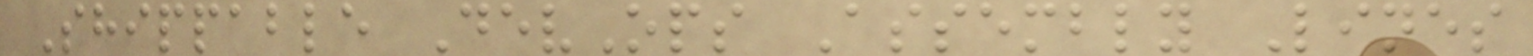Shippable DevOps Assembly Lines
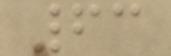63
